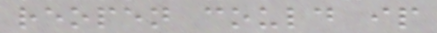reopen could ip
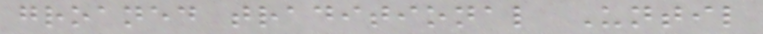groaned traditional Until
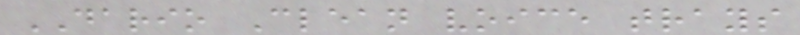DARIO Clean voice trays
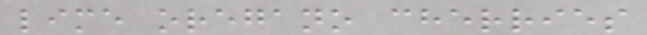lime oregano cherries
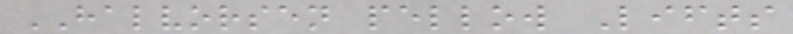HALVORSEN pellow Lifts
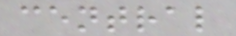central
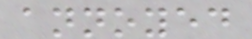annoyed
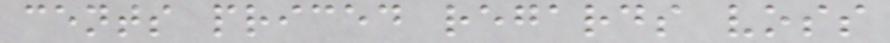cents priced regards voss
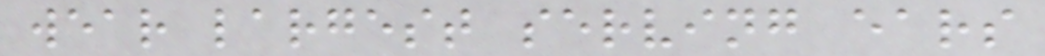wear largest serving ears
